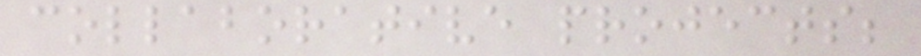collaborative projects;
